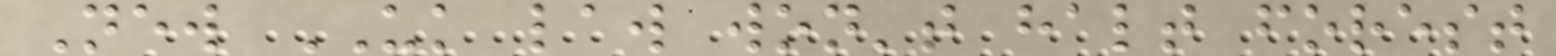New UK law won't halt forest
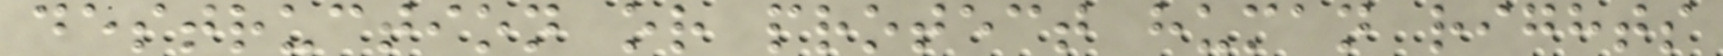destruction or protect human rights
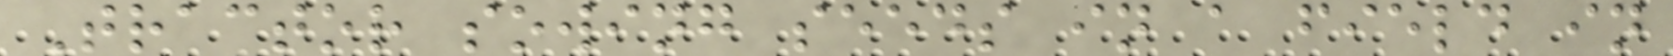Tractor sowing seeds in a field in
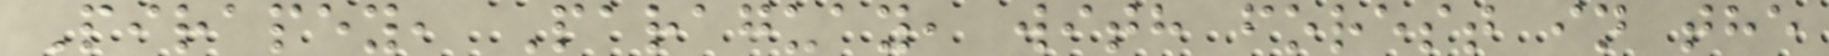Pirapey, Paraguay, with forest in the
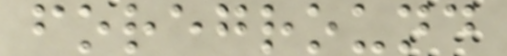foreground
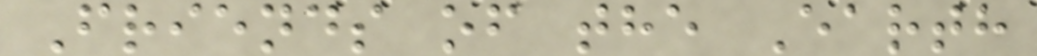Friends of the Earth
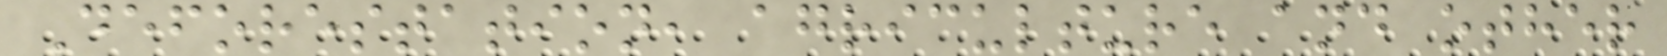Deforestation, agriculture and other
